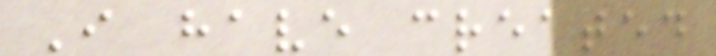I have created
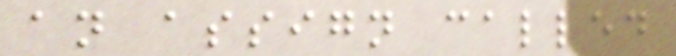an assign called
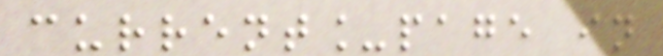current_page in
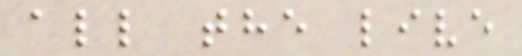all the live
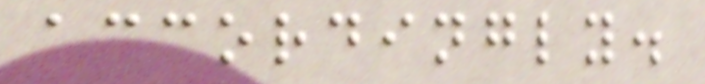accordingly.
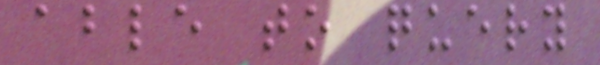able to query
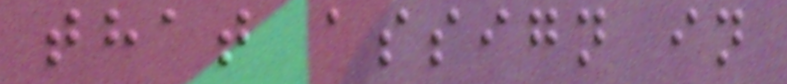that assign in
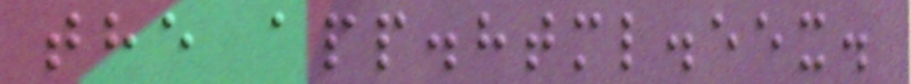the app.html.eex.
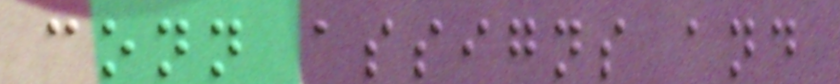conn assigns and
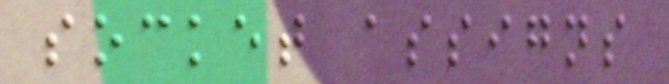socket assigns
